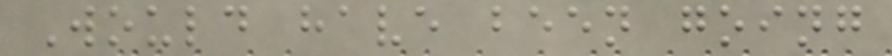Would have been going
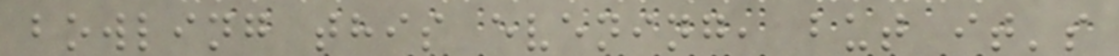bowling this evening, but it's
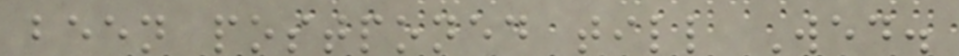been postponed till Wed.
